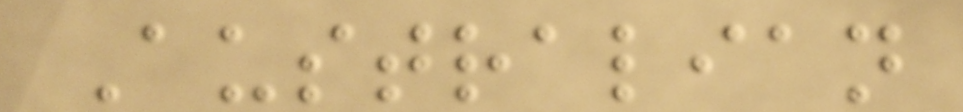Australian
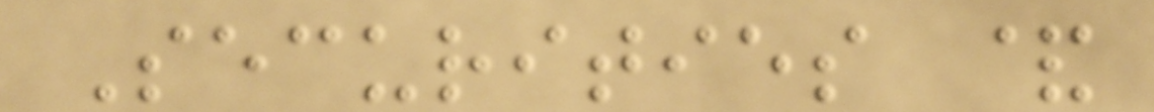Securities &
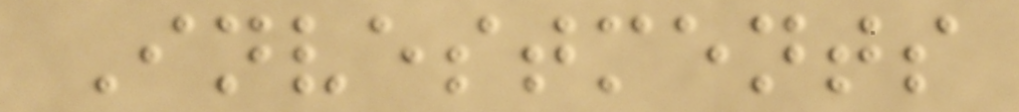Investments
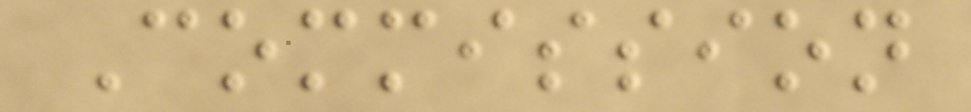Commission
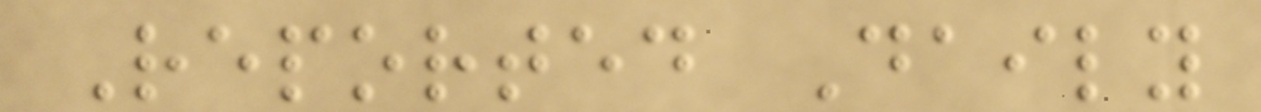Reported Daily
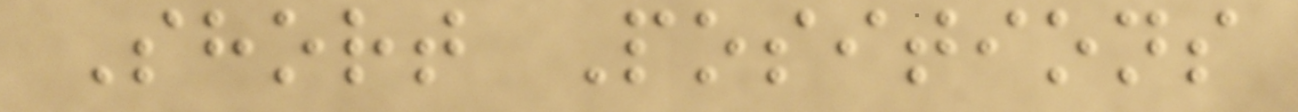Short Positions
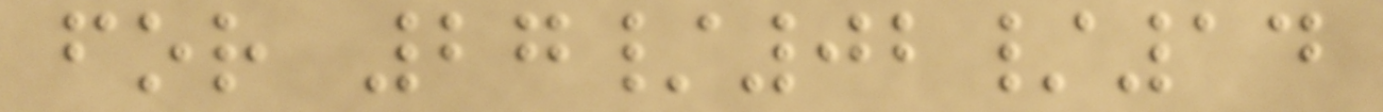for 27/02/14
